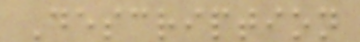Description
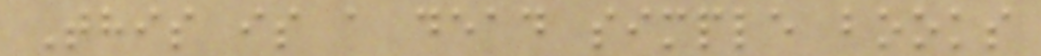This is a dead simple books
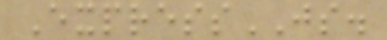ExpressJS.
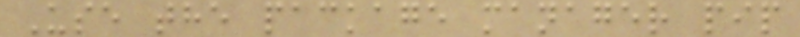Use the package manager pip
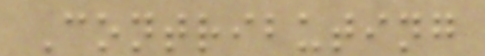Contributing
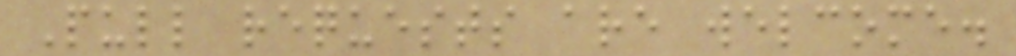Pull requests are welcome.
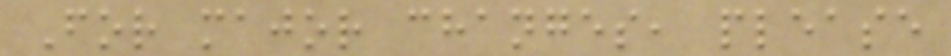For major changes, please
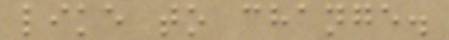like to change.
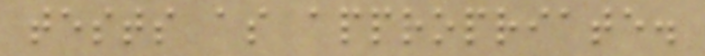tests as appropriate.
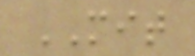MIT
